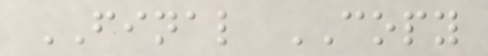FINAL COPY
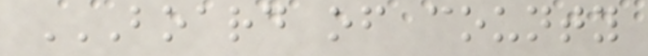BOARD OF COUNTY
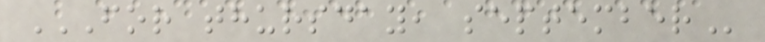FOR THURSDAY, SEPTEMBER
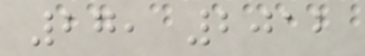27, 2012
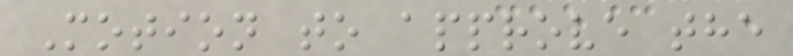Motion to approve the
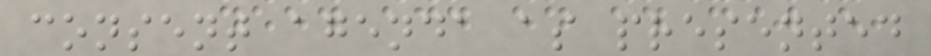consent agenda as presented
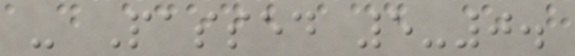- Passed 5-0.
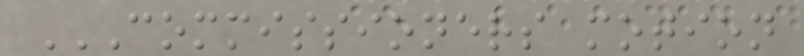COMMISSIONERS MOTION
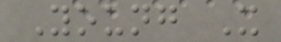Young X
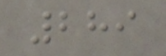289
